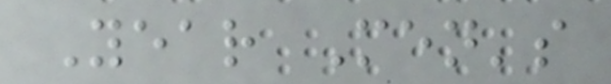Year Men's
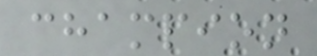champion
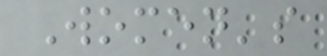Women's
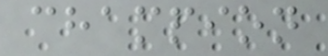champion
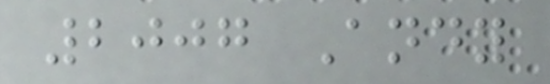2007 Andy
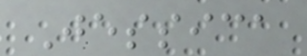Jessica
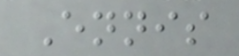Ennis
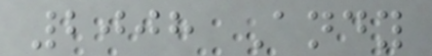2008 Andy
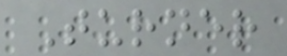Turner
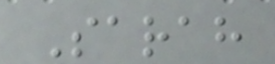Sarah
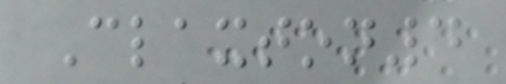Claxton4
